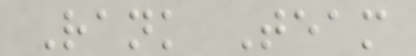Rank Team
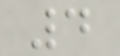4
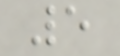5
